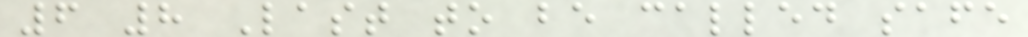6 8 Last to be called safe
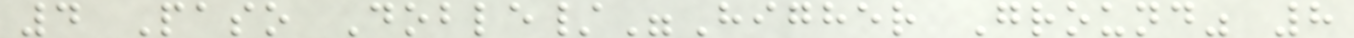4 Paso Doble/"Higher Ground" 8
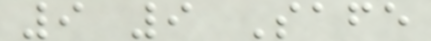9 9 Safe
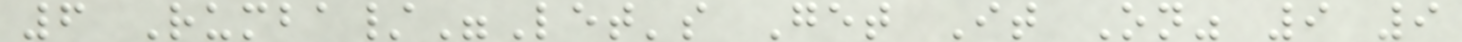6 Rumba/"Let's Get It On" 9 9
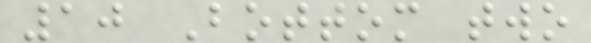10 Bottom two
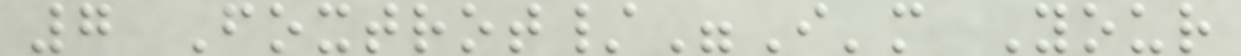7 Foxtrot/"I'm Your
